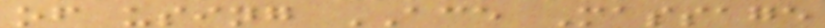of using ACE Massage
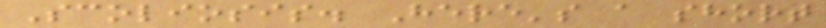Scoliosis. Here's a short
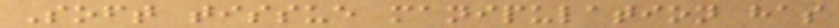Soft tissue manipulation has
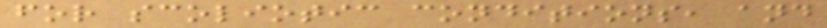for scoliotic conditions, and
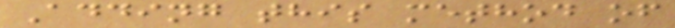Adding this method of
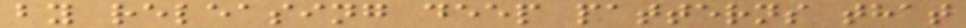by releasing deep patterns that
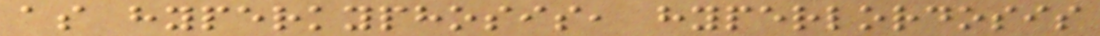as hyperkyphosis, hyperlordosis
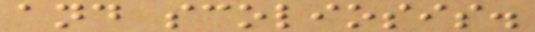and scoliosis.
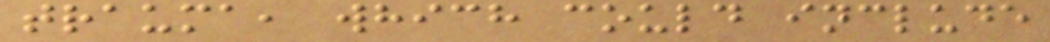trauma, which could include
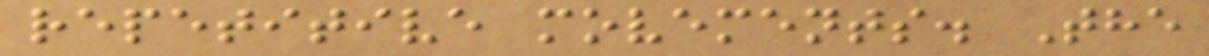repetitive movements. The
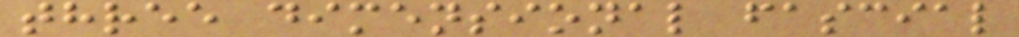three dimensional fascial
